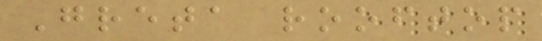Greta rooftop
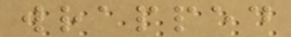wrapped
